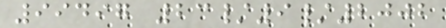99497 23/9/2002
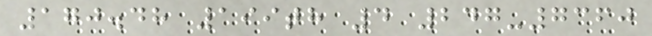170.48 199th 4 247-7360
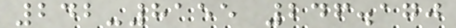242-8155 246.170
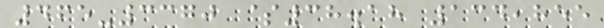465-3370 $38.18 134,855
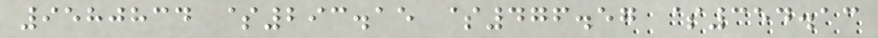9580834 $293.15 $476.57 $354.13
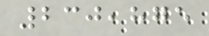230,875
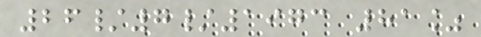26/7/1973 81%
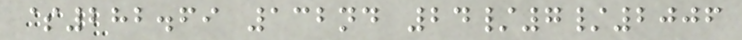$282.69 132nd 24/7/2006
